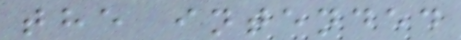the intended
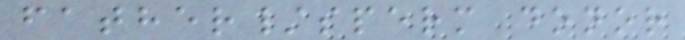father/sperm donor
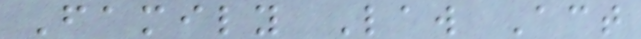Family Law Act
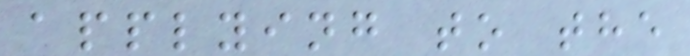applying to the
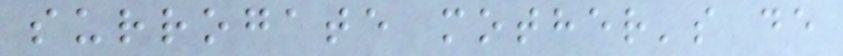surrogate mother's de
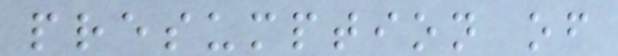presumption of
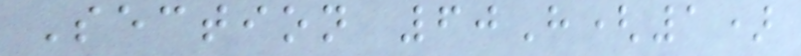Section 60H(1)
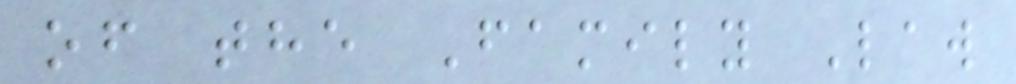of the Family Law
